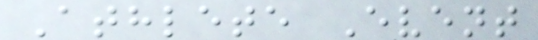Athlete Event
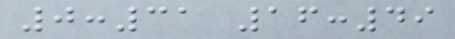0:31 16:49
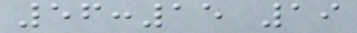56:15 19
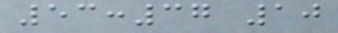53:37 10
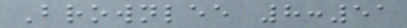Brownlee 8:51
